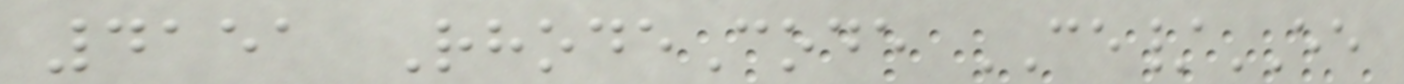4151 RhodeCode CE/EE
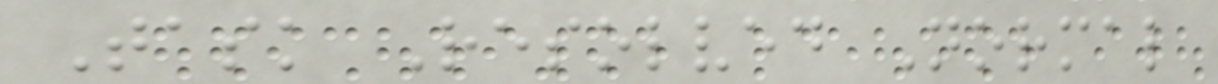Task Resolved Normal
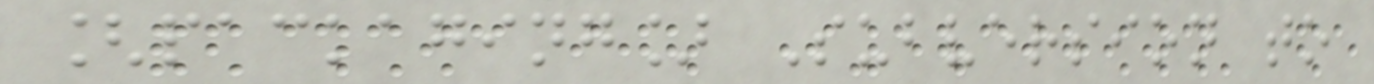[packaging] Subversion to
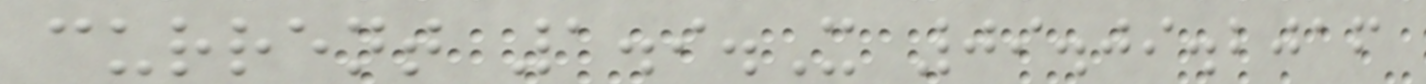current 1.9.X 09.09.2016
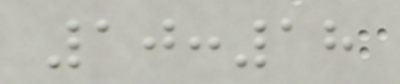10:18
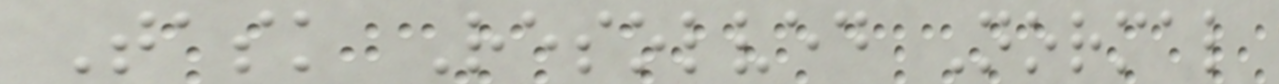Task Resolved Normal
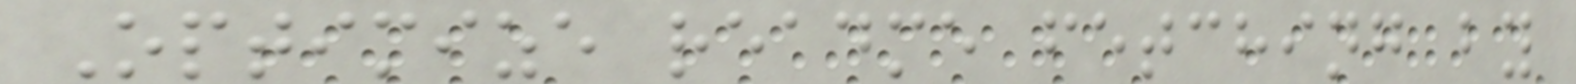Optimize readme fetching by
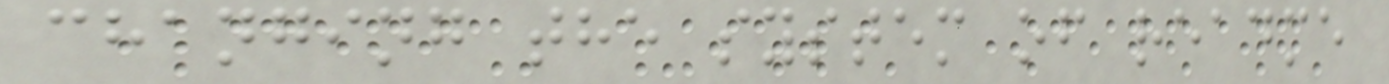changing the system of readme
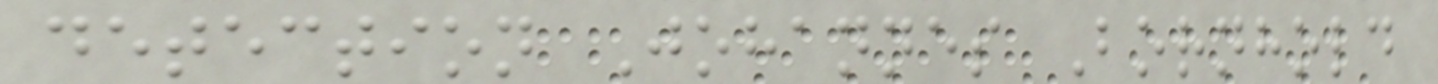detection Johannes Bornhold
